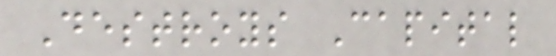Destroys Capital
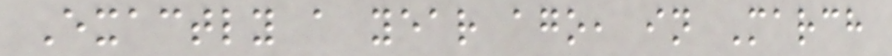Exactly a year ago, in March
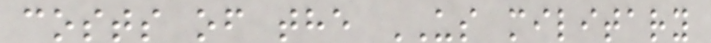costs of the US military
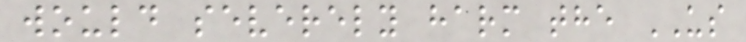would severely harm the US
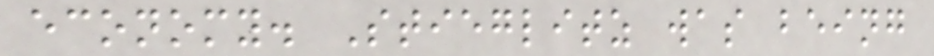economy. Stieglitz was being
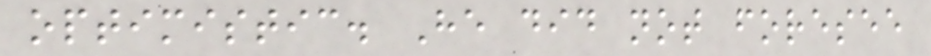optimistic. He did not foresee
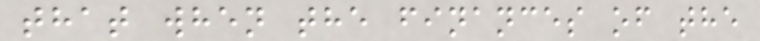that when the finances of the
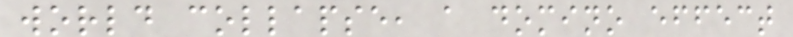world collapse, a domino effect
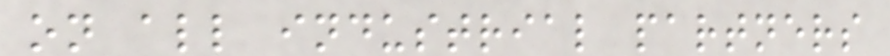on all industrial partners
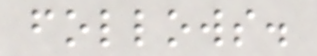follows.
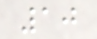10
